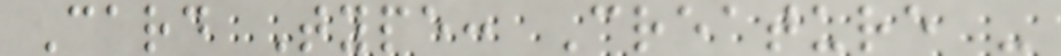Card Type: Creature -
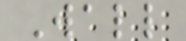Wall
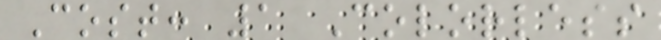Cost: 1 Colorless
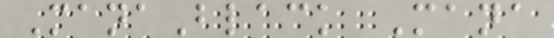ManaBlack Mana
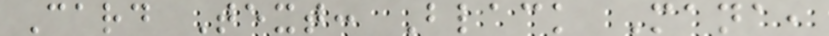Card Text: Black Mana,
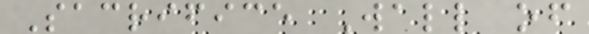Sacrifice Wall of
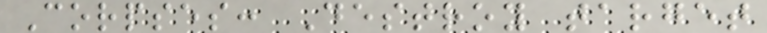Corpses: Destroy target
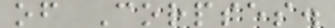of Corpses.
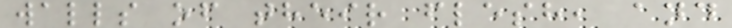walls of their flesh, and
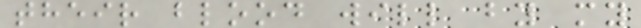their blood will by my
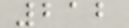212
